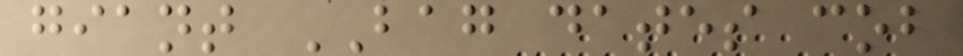giant BAG dates cob
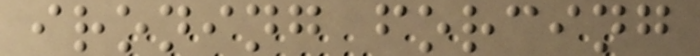ironing forcing
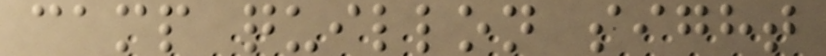camp quillon sight
